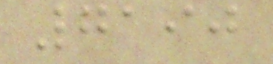7190
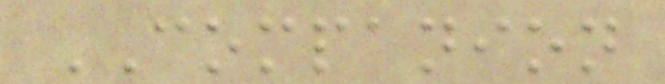COMPANION
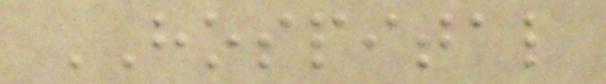HOSPITAL
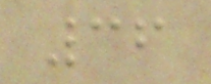36
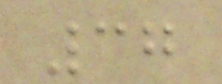37
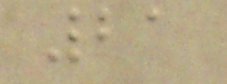21
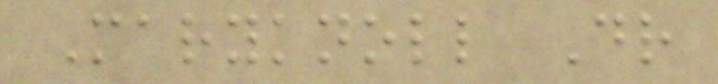Maryknoll Dr
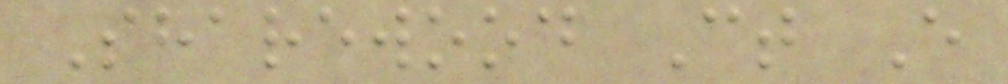Sharewood Ct E
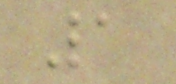1
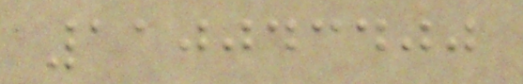110043400
